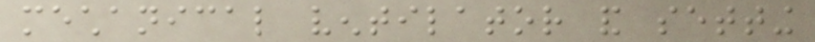mechanical ventilator and setting
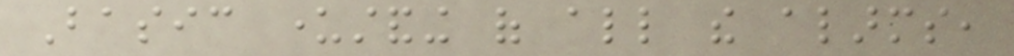Basic understanding of all the alarms,
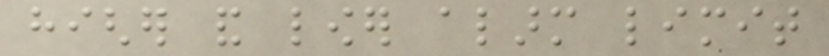higher and lower alarm limit
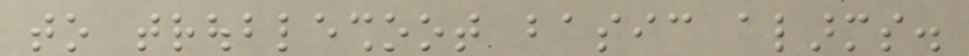to troubleshoot basic alarms.
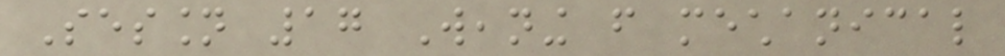Session 17 Weaning from mechanical
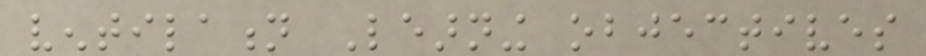ventilation Learning objectives
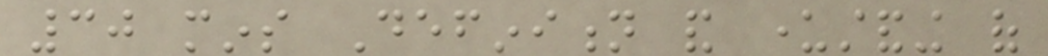30 mins Definition and understanding of
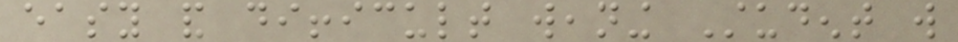easy and difficult weaning Student will
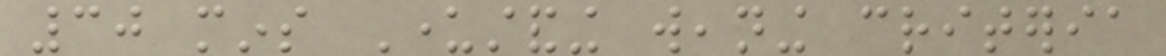30 mins Understanding weaning criteria
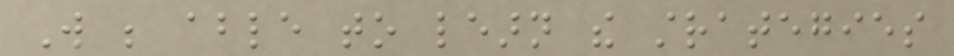Will be able to learn the strategies
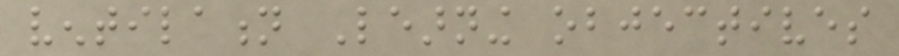ventilation Learning objectives
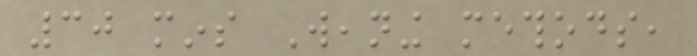30 mins Weaning methods,
